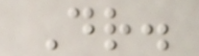Dr.
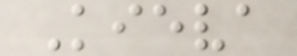Kieva
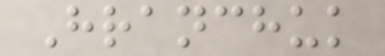Hranchuk
